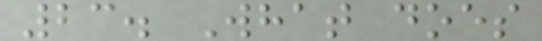23. What does
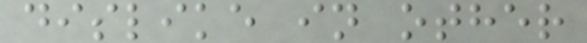dislike in other
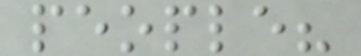people?
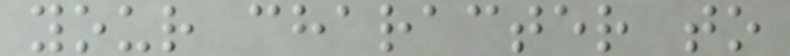your character to
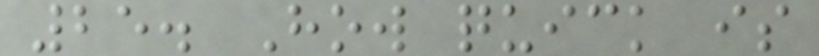25. How quick is
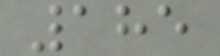185
